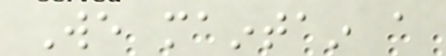We maintain a
